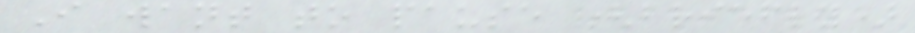I want to pause (briefly)
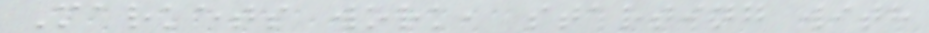Markets work, starting with
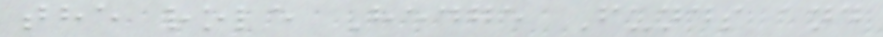the role Hedge Funds and
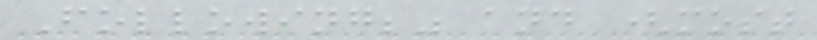Following;" and (most
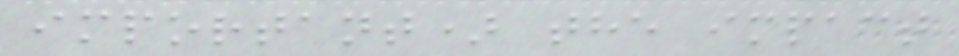important) the impact
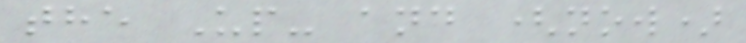the Up- and (now)
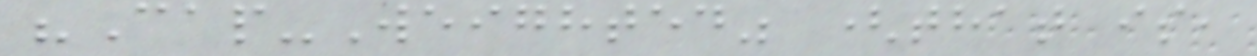"Cap-Weighted" (that is,
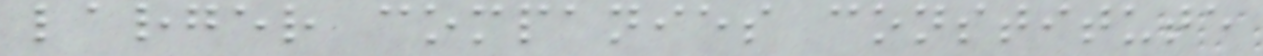larger companies constitute
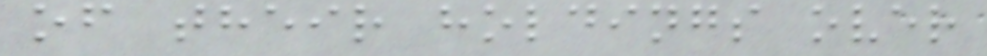of their holdings over
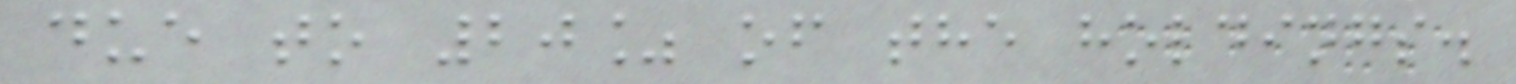due to 20% of the holdings.
